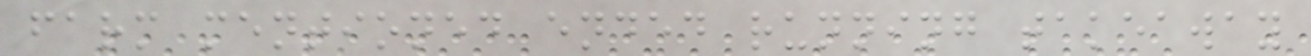farm mentioned ended running takeaway
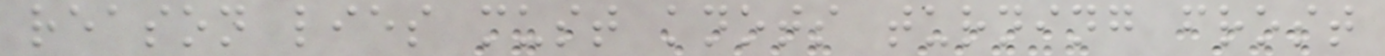reason lies must knots turning frost
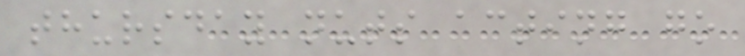thursday nuts acting go
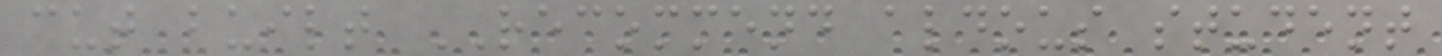cut built RECOMMEND aldous student
